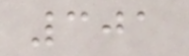301
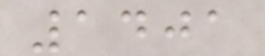1401
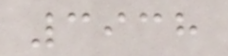3938
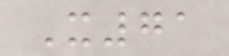X71
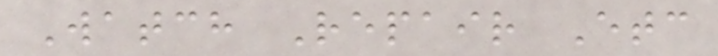Watch Repair Etc
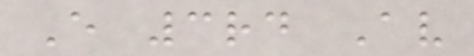E 3rd Av
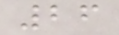26
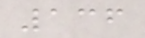136
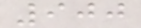900
